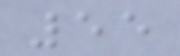55
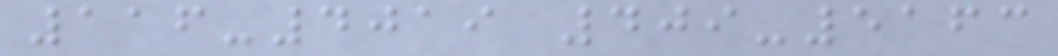116-4019 409-5163
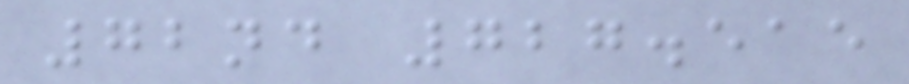72nd 727.515
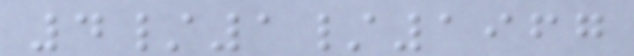4/1/1967
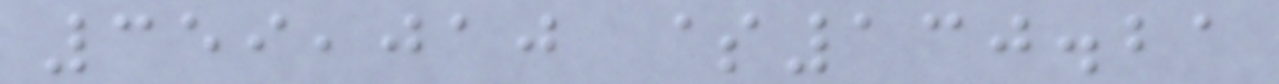359,010 $130.21
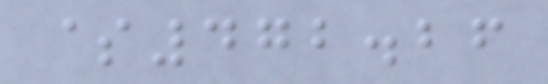$472.26
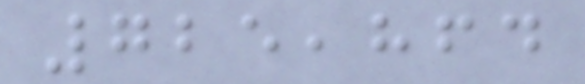725,864
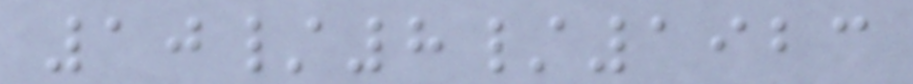10/8/1923
